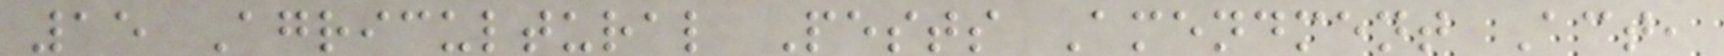15 Agricultural Pests Amendment Act,
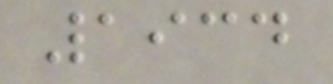1934
